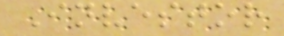Investor
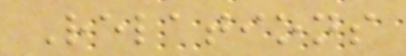Relations
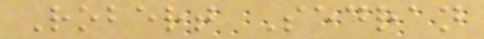Robert Sedran
